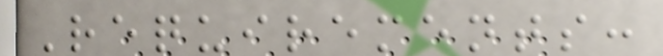Requirements:
